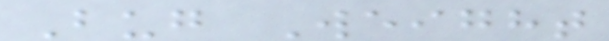Bug Weight
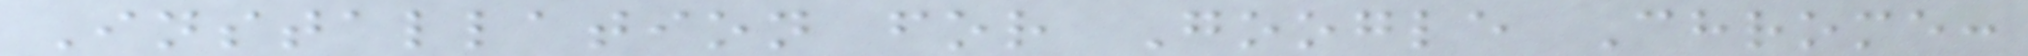Installation for Google Chrome:
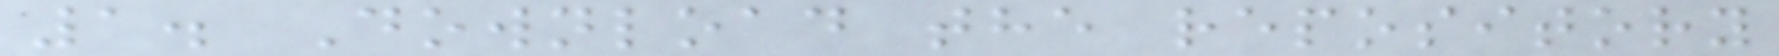1. Download the repository
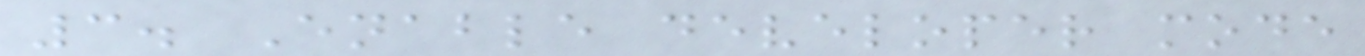3. Enable developer mode
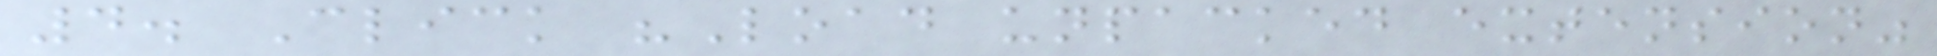4. Click "Load unpacked extension"
